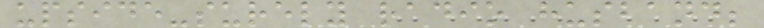upside-surely radio husband;
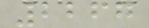2267
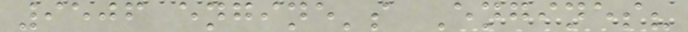9506 engine's Engines?
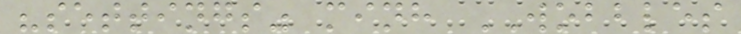"settings" minh WOBBLES
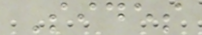Sides
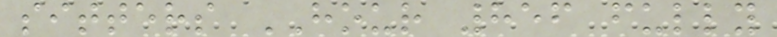sitters HOUR 856 fully
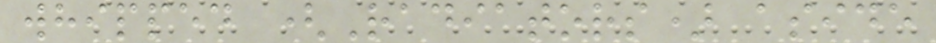whipped (Radiators) aside
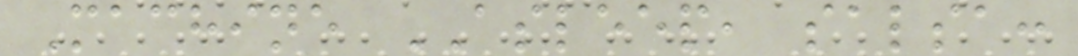Machine ASLEEP, salsa:
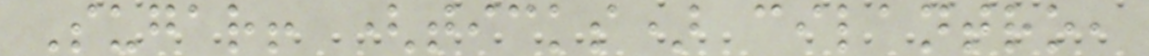Sugar! (ticks) cilantro,
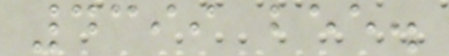4399 bee.
